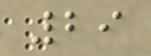29
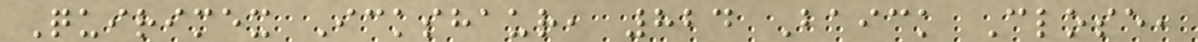Quirimex Ickshaur, 824 Baick Close,
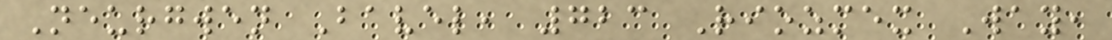Neurgwen Bavel, 723 Riozmex Way,
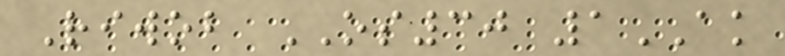Riwob OS30 1AK
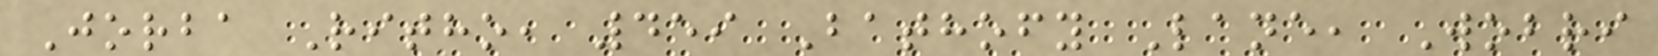Jorba Ritho, 459 Bathofy Lane, Wobri
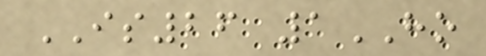IS26 1HO
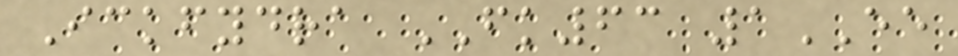Ickfydra FK63 1EE
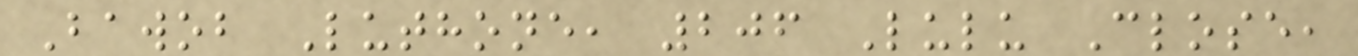Bawob Luthone, 206 Lulu Close,
